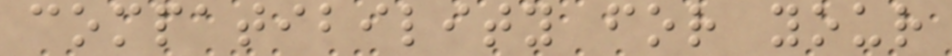compatibility for your
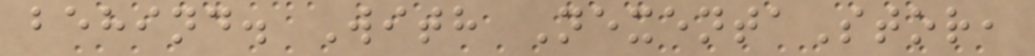behind. With NexentaStor,
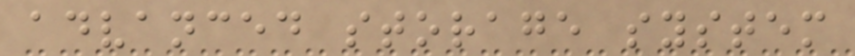advanced storage system
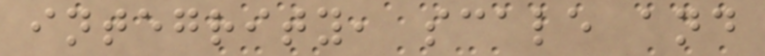integrity, scale and
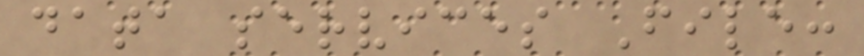data services File:
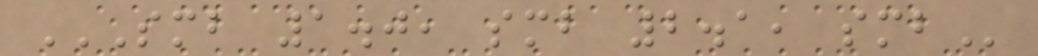SMB 1.0, SMB 2.1, SMB
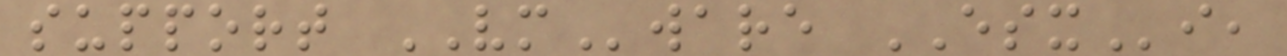support VMware ESXi,
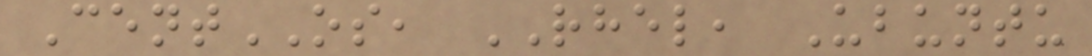CentOS, RHEL, Ubuntu
